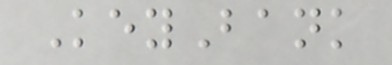KeyBank
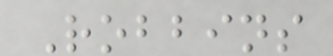Robbins
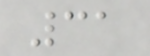31
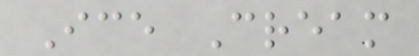Ice Cream
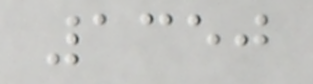1350
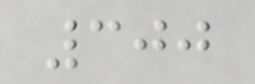300
